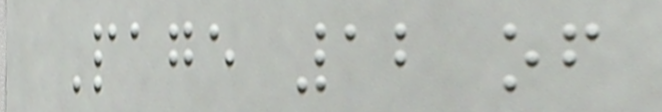Page 12 of
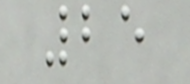25
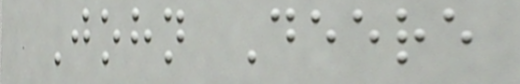John Deere
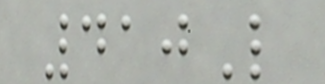410L
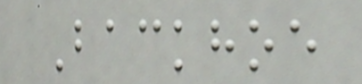Backhoe
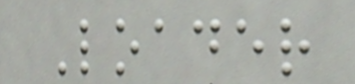Loader
